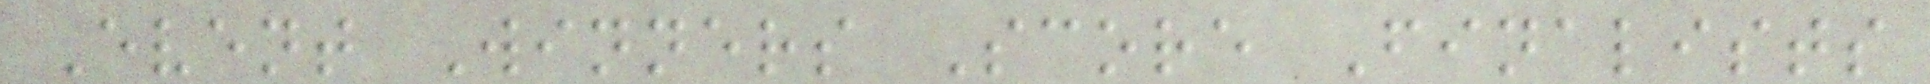Event Winners Score Finalists
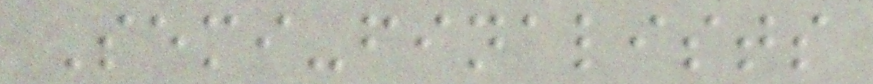Semi-finalists
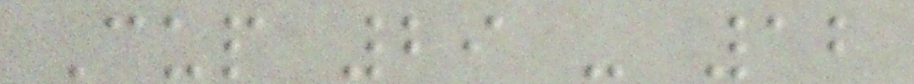Cup 29 - 12
